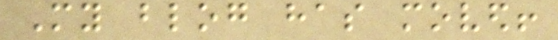My blog has moved!
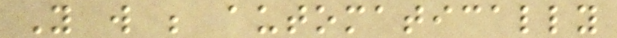You will be automatically
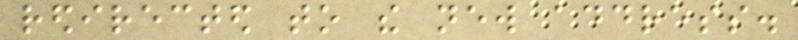redirected to the new address.
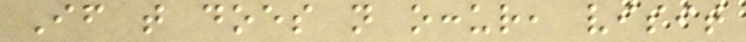If that does not occur, visit
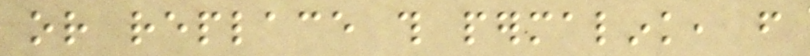or replace this permalink, from
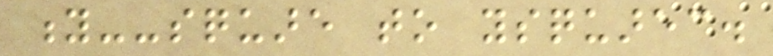y--square to ysquarec.
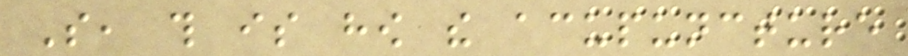So, this is how the acupuncture
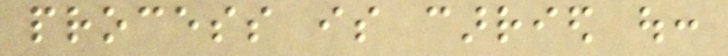process is carried out:
